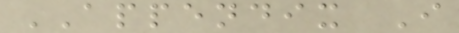APPENDIX I
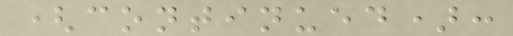(continued):
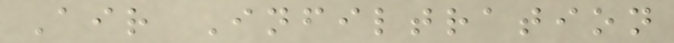Air Infiltration
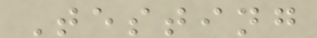Testing
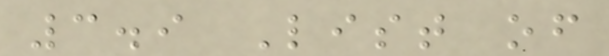3.9 List of
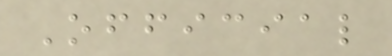Official
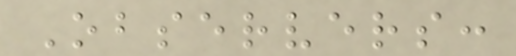Observers:
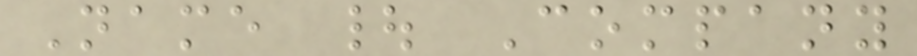Name | Company
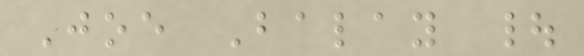Joe Balay |
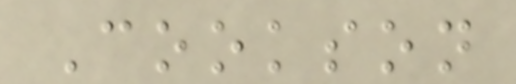Cookson
